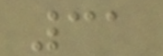31
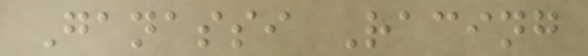Ganassi Racing
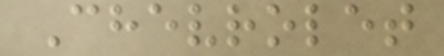Chevrolet
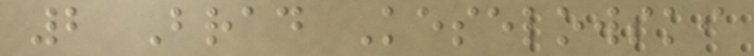2 Brad Keselowski
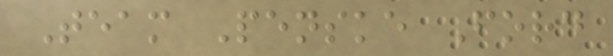Team Penske Ford
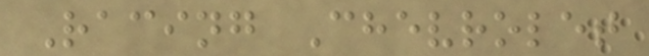Racing Chevrolet
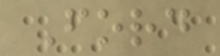Ford
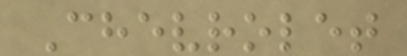Chevrolet
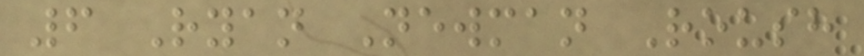6 Ryan Newman Roush
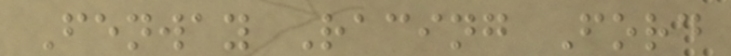Fenway Racing Ford
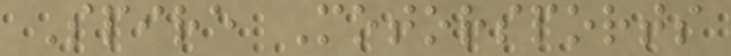Spire Motorsports
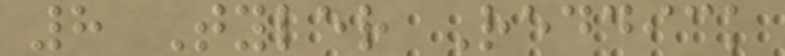8 Tyler Reddick
